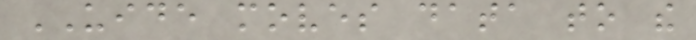UIDE moves data to the
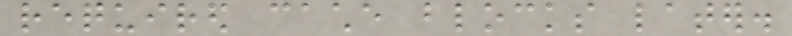required cache blocks later.
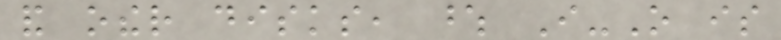and other disks, whose I-O is
